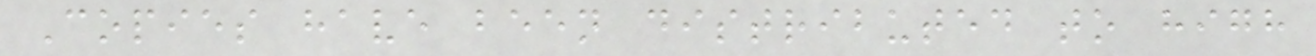Copies have been distributed to high
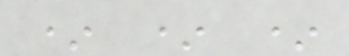* * *
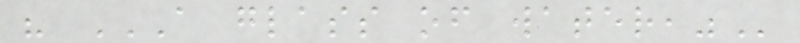" A GLASS OF WATER,"
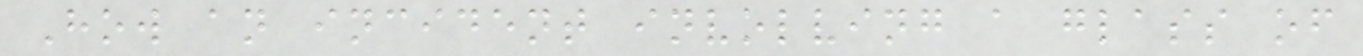How an incident involving a glass of
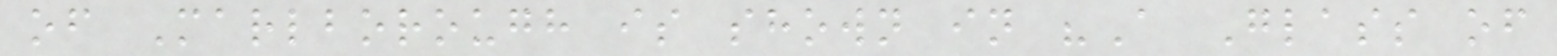of Marlborough is shown in "A Glass of
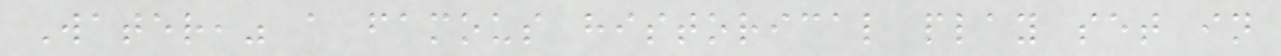Water," a famous historical play set in
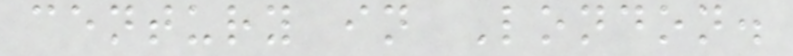century in London.
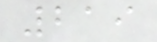219
